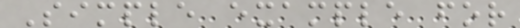Simple example for
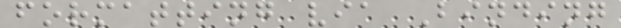formatting via Binding
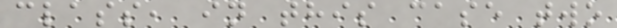class, in this case two
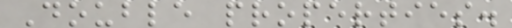Double properties.
